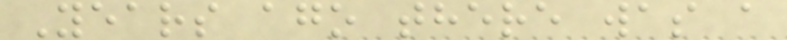Years ago there was a
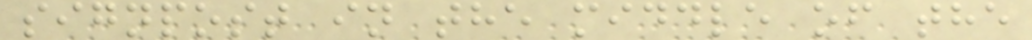signpost in the middle of the
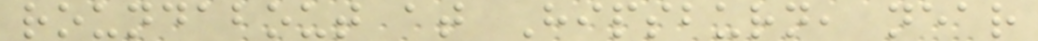roundabout at Hipsburn, near
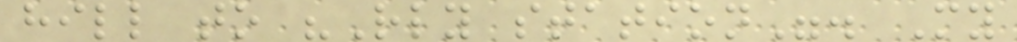hill to "Rly station". My
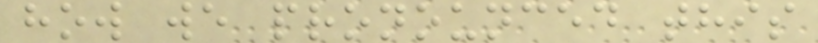how we pronounced this
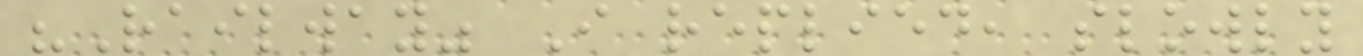"Railway" I replied, slowly
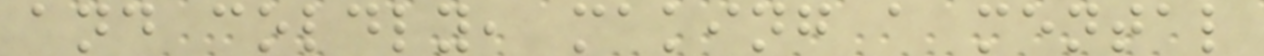and coldly, making a mental
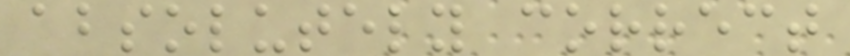absolutely correct
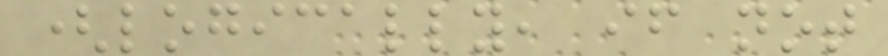(logically, if not
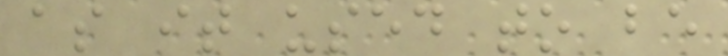as it used to be
